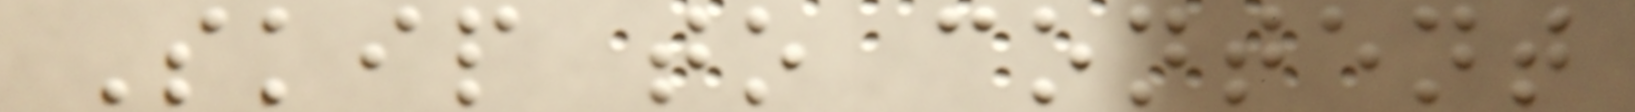Skip to content
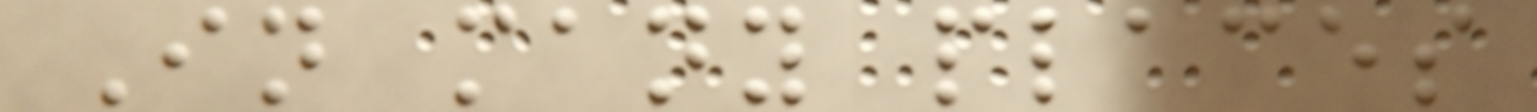In many places
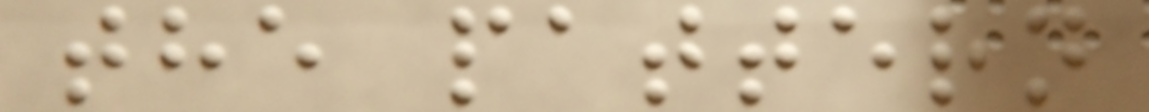the pattern
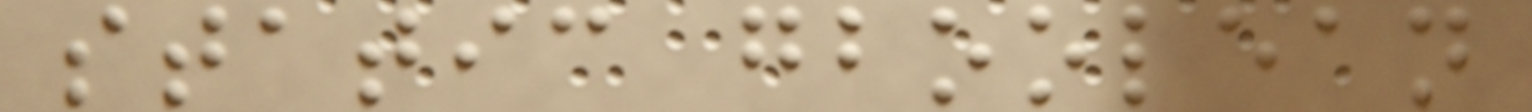static gboolean
